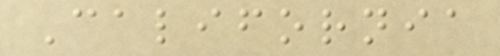California
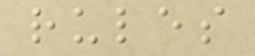rules
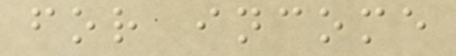for income
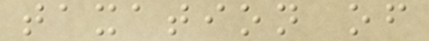taxation of
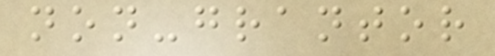non-grantor
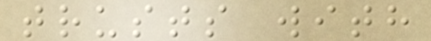trusts with
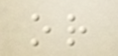or
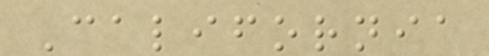California
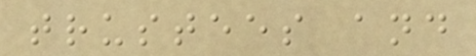trustees and
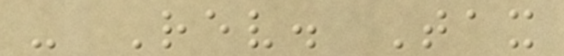- Rev. Tax
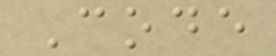Code
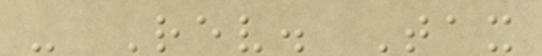- Rev. Tax
